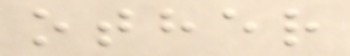other
